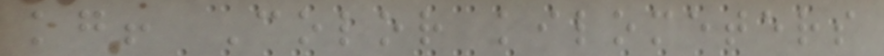kg! Color kilometers
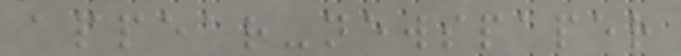appear-newspaper
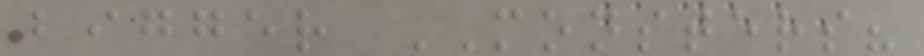bigger MONSTERS?
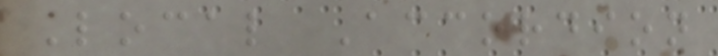Local Accordion
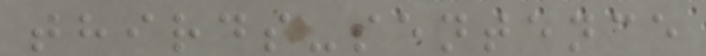thirds-sentence
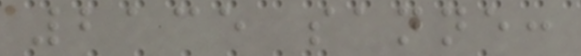2135 sanne:
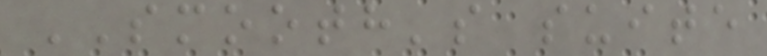SMOOTH's suite
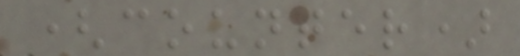(counter)
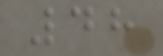48
